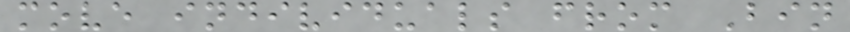move individuals from Bin
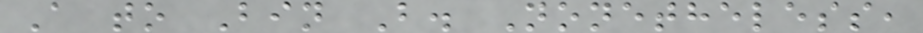A to Bin B. Nonetheless,
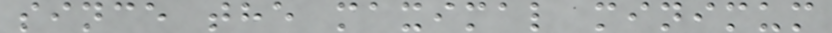since the maximal minimum
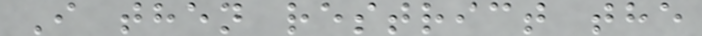I then restrict the
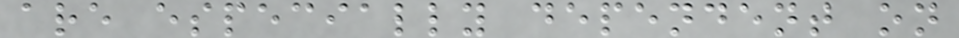are especially dependent on
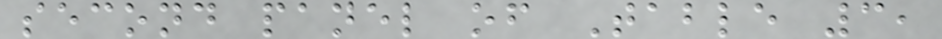second panel of Table 3,
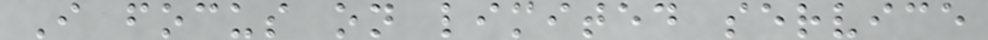I focus on limited service
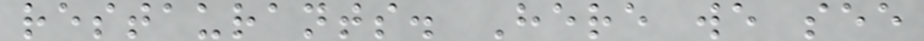restaurants. Here we see
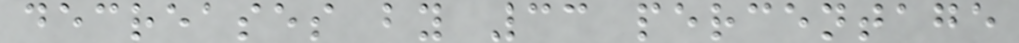decreases by 33 percentage
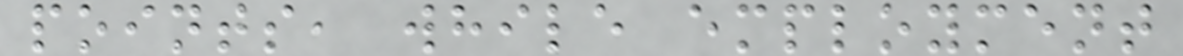points, while employment
